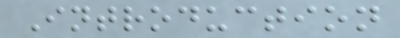Introduction
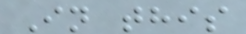In this
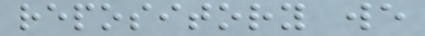repository we
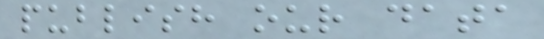publish our data
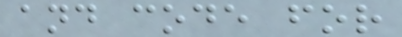and code for
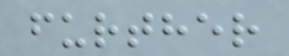further
